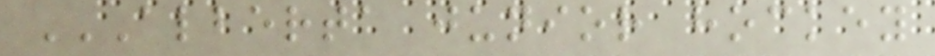ALBERTA JUNIOR HOCKEY
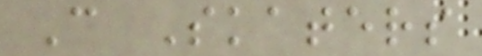C Skaters
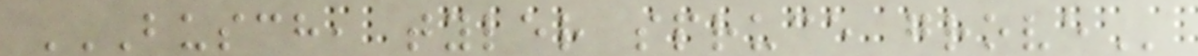BUSCH, TYLER SPRUCE GROVE
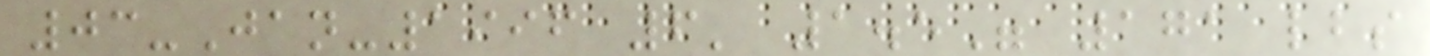03-Jan-1996 6' 1.5" 171 lbs
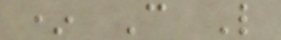* C L
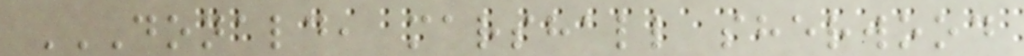DONALD, MARSHALL SHERWOOD
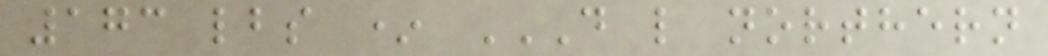173 lbs * D L NORTHERN
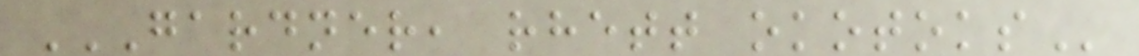GARDNER, RHETT OKOTOKS
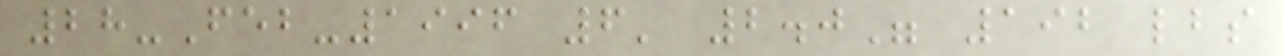28-Feb-1996 6' 2.0" 192 lbs
